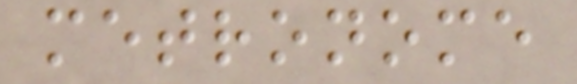metronome
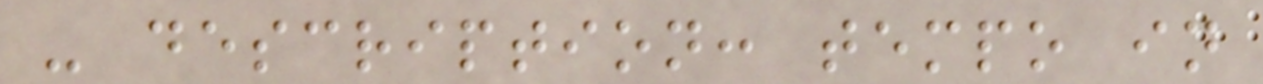- description: tempo in
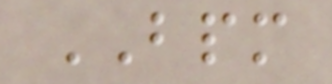BPM
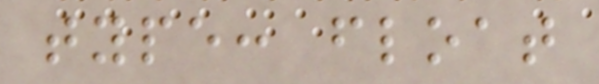type: float
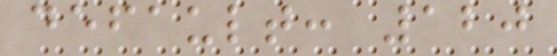default: 120
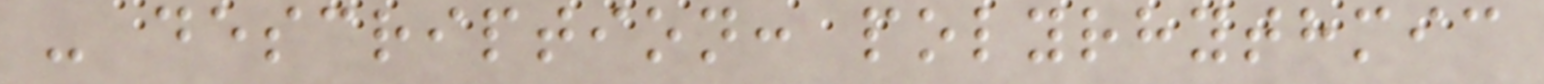- description: polyrhythmic
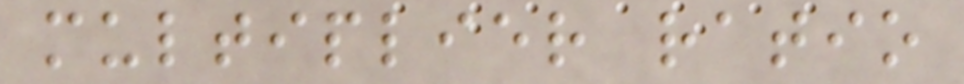multiplier ratio
